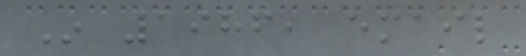In 1986, email
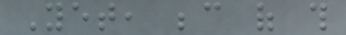Yet, because of this
